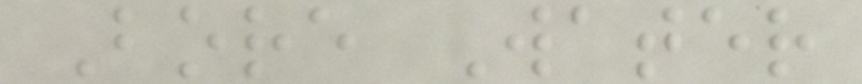Bore Water
